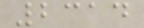2314
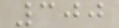300
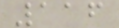116
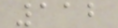112
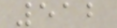512
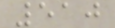510
